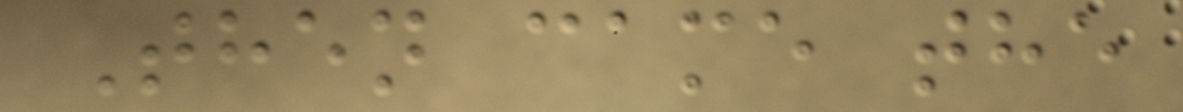Then came the
